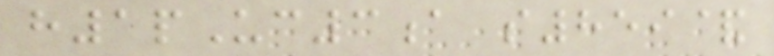h1pUc3a s859&
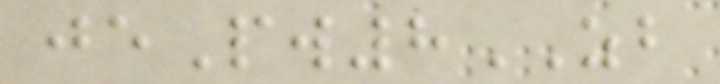jePw8ZB
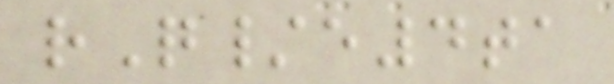rQ/e4ta
